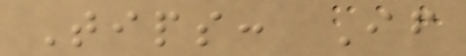Tips: If
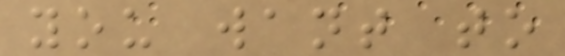you want to
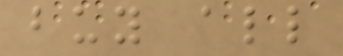buy all
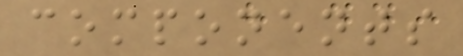components
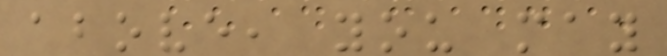above, you may
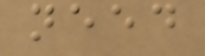need
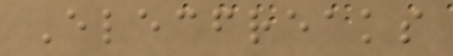Elecfreaks
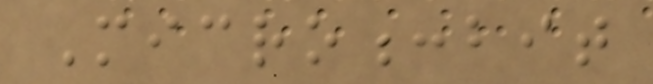Micro:bit
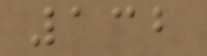132
